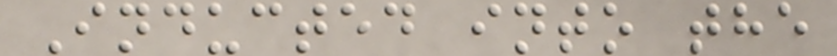Inducted into the
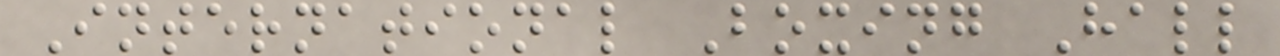International Boxing Hall
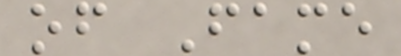of Fame
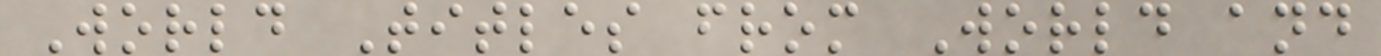World Titles from World and
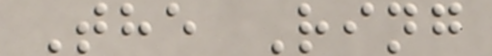The Ring
